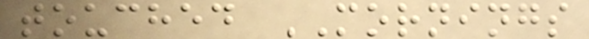touched MORNINGS
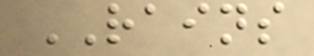RAINS
